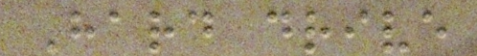Hard drive
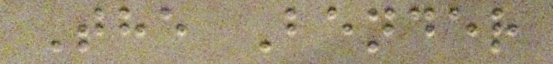The Bender
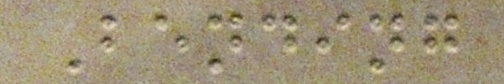Bending
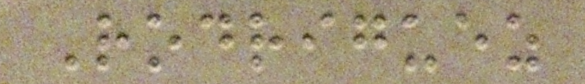Rodriguez
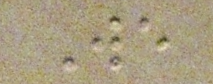We
